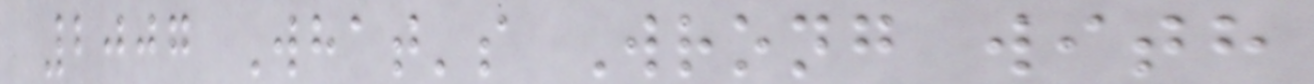2007 What's Wrong with
